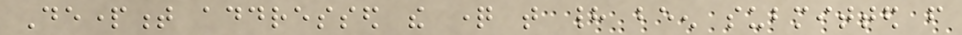Department addressed the question that had been submitted from
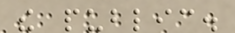the public.
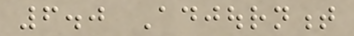6.0 Adjournment
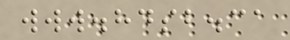www.hdsb.ca
